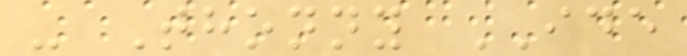- Thonny IDE
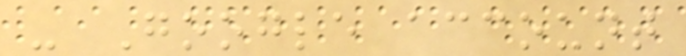- Google account
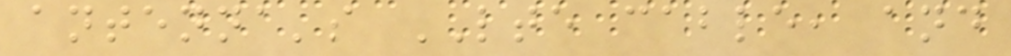antenna's LTE cable, and
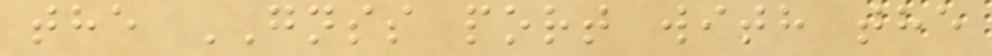the GNSS port with the
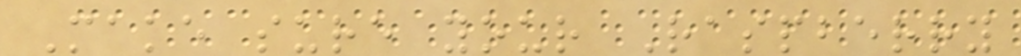Make sure your Raspberry
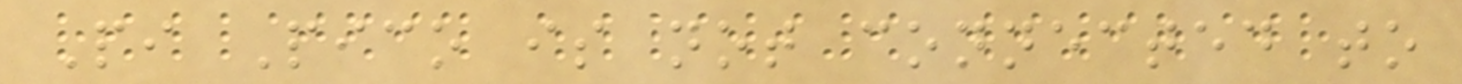Pi Pico is not connected to
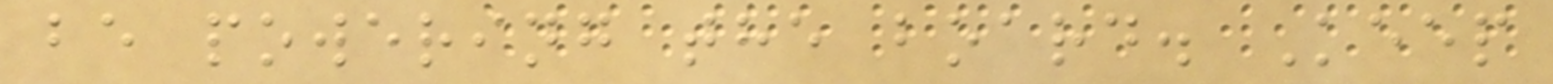be powering the board. Keep
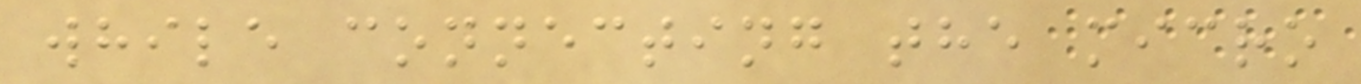while connecting the micro
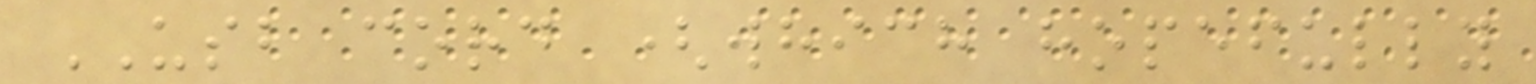USB cord (which hopefully
